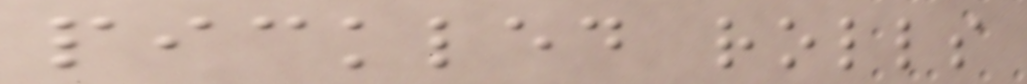pickled rolls
